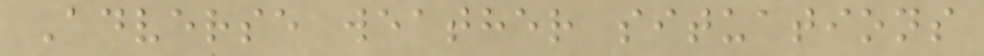Adverse weather situations
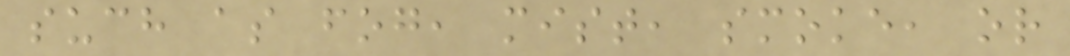such as fog, mist, smoke, or
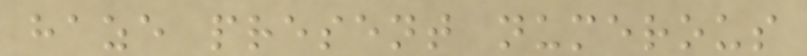haze present numerous
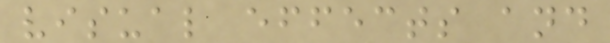visual effects and
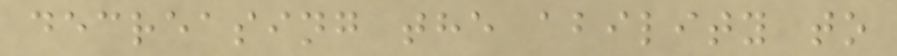decreasing the ability to
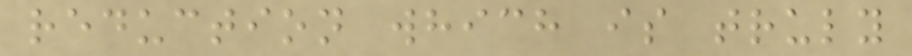reduction which is truly
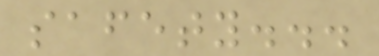safety...
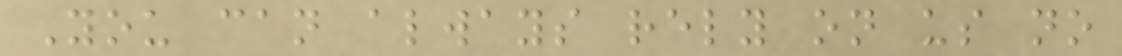You can always rely on us no
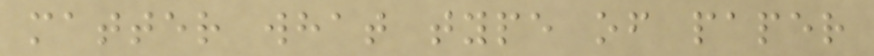matter what type of paper
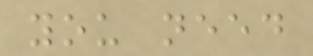you need
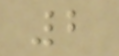2
